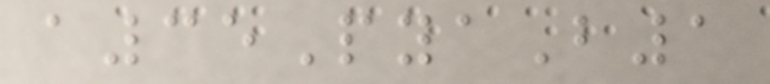a35PyaB1
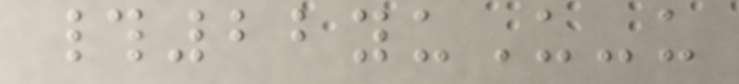#22yuU-u
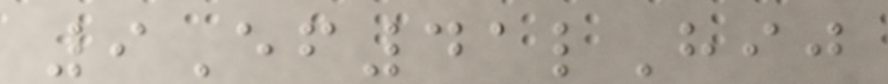9Ef41lHij
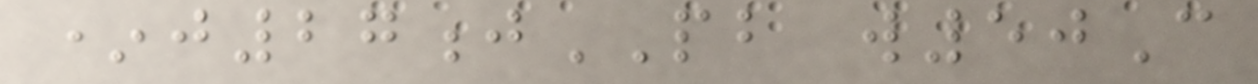*j27jPB w50C
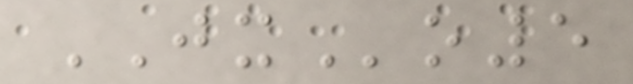JXo5
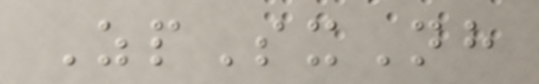ZpSxNh
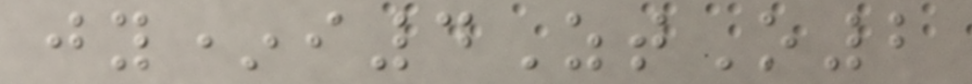jy*i4ZtO2
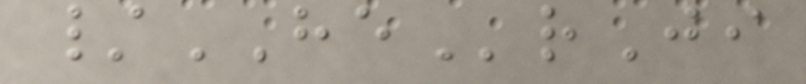/HErJi
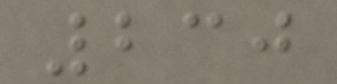230
